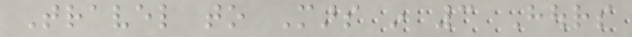Travel to Mars in 3 Hours
